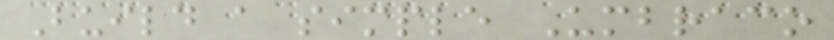Build a simple Umbraco
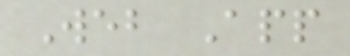Web App
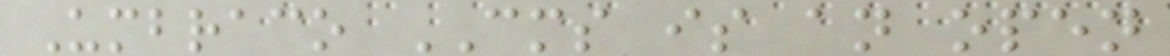Umbraco CMS is an open
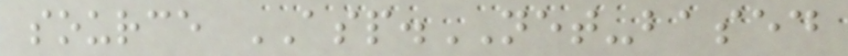source ASP.NET-based
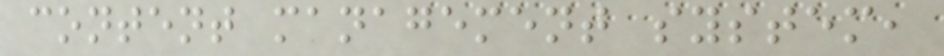content management system,
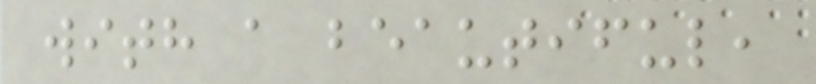with a beautiful,
